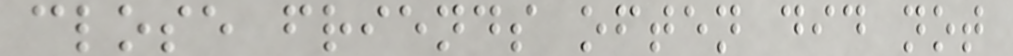close friends often did not
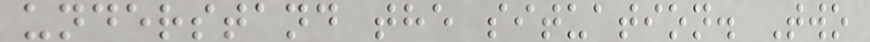understand the situation. Two
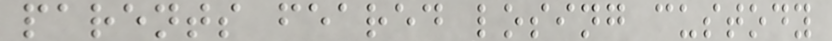parents feared losing custody
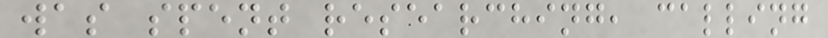was spent researching, calling
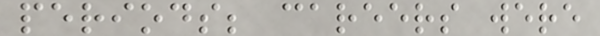periods; careers were
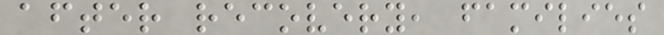after recovery, families
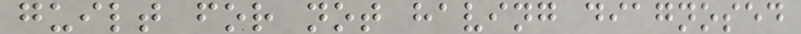guilt for not having diagnosed
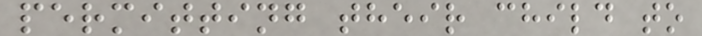permitting their child to
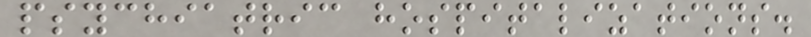psychiatric hospitalizations.
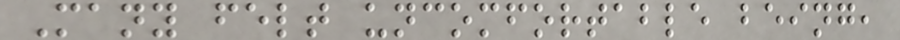Many felt uncomfortable being,
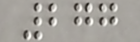277
